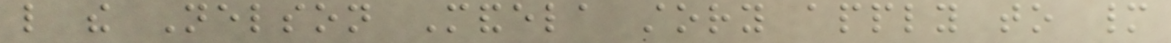like the Nelson Mandela story apply to many
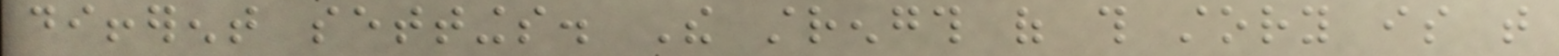different settings. The strength of this story is that
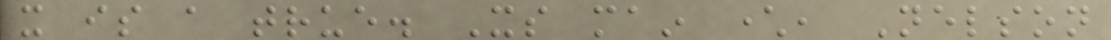it is a true. Its main character, Nelson
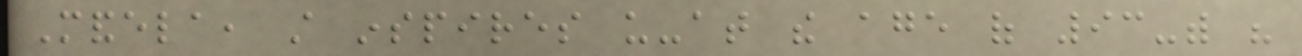Mandela, still inspires us-at the age of 93-with his
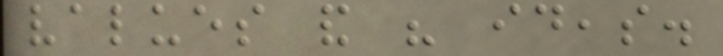values and his ideas.
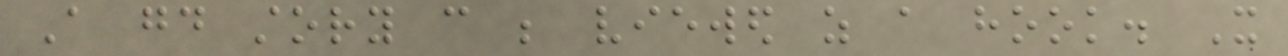A good story can be viewed as a hook. It
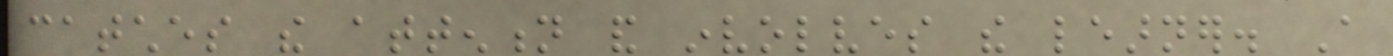catches the attention and involves the learner. A
